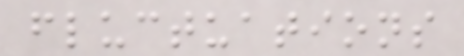fluctuations
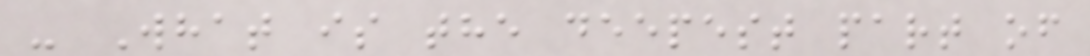- What is the deepest part of
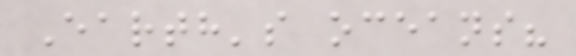Earth's oceans?
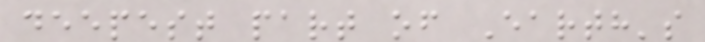deepest part of Earth's
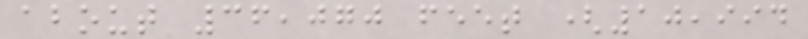about 36,070 feet (10,994
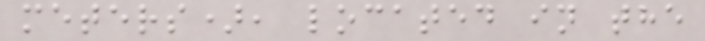meters), located in the
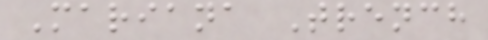Mariana Trench
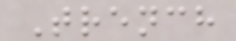Trench
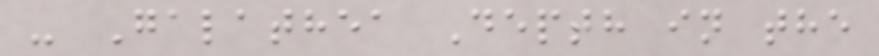- Galathea Depth in the
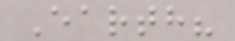Earth?
